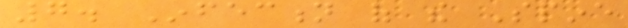7. Infection of the Spine
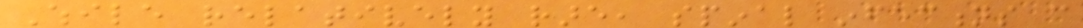While relatively rare, spinal infections can
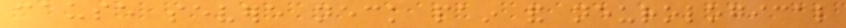cause severe neck pain and neurological
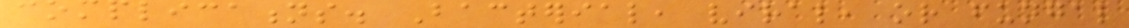complications. Bacterial, viral, or fungal
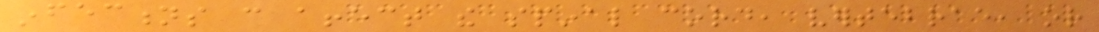infections can affect the spinal cord, vertebrae, or
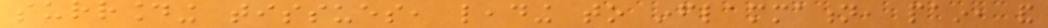surrounding tissues, leading to inflammation, pain, and
